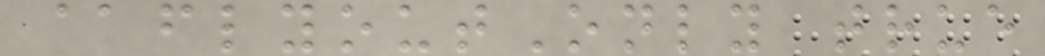@flyoutOnly true
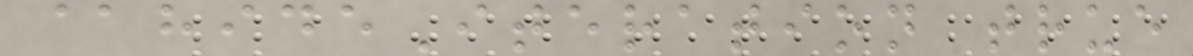@hideIteration true
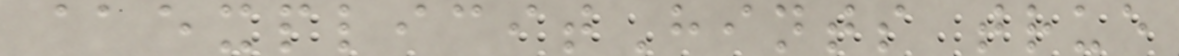@explicitHints true
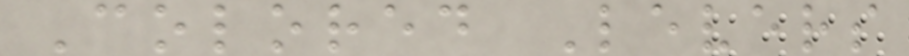Colored Levers
